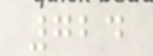724
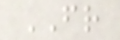FR
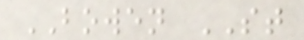BOWEN ST
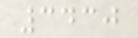3430
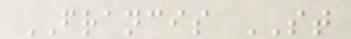FRANCIS ST
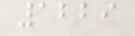1229
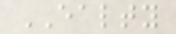EALTY
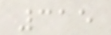315
